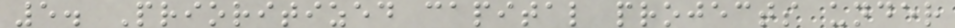5. Prioritized capital projects under
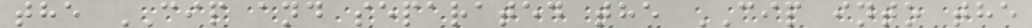the CIP and separated the CIP into the
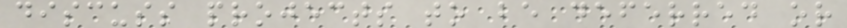discuss projects to be deferred or
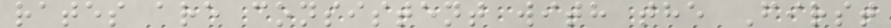rates are consistent with the First
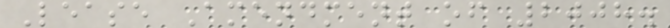Lease Amendment of 2008.
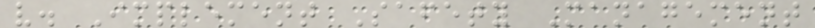v. Implement Safety Management
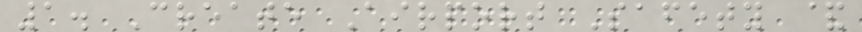1. Create Airport Safety &
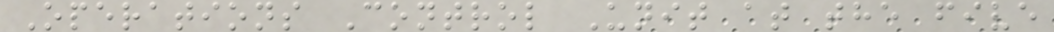Operations Control Unit at the five
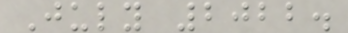July 2022.
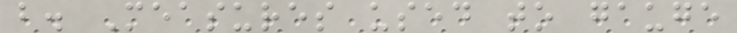b. Measures used to gauge
